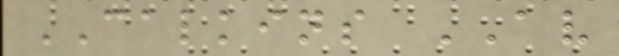CALKINS AV
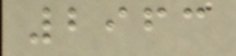2963
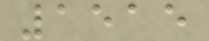1515
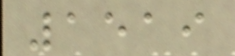1519
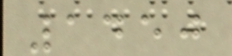1450
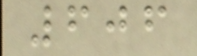606
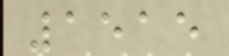1515
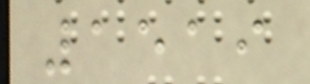1519
